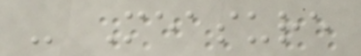- Measure
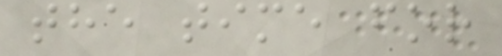the time for
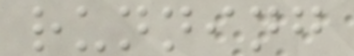running
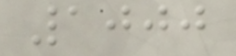1000
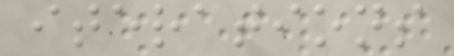iterations
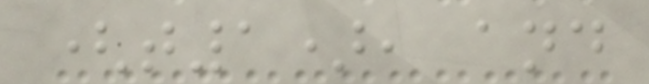(t1), and
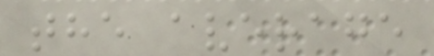the average
